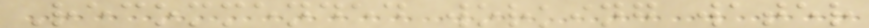Recommended working water
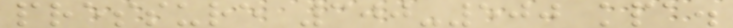pressure 300-500 kpa.
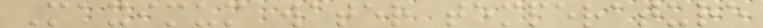Maximum water temperature
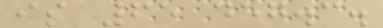is 65 deg.c.
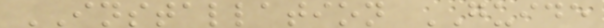INSTALLATION GUIDE
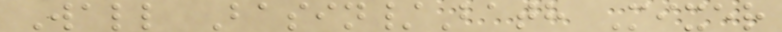Wall Basin/Bath Mixer
